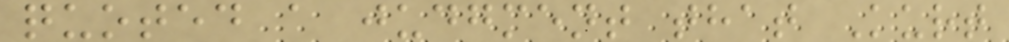quoted a judgment that Kurt
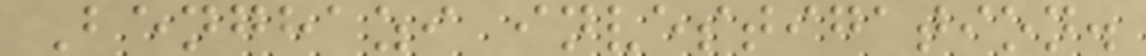Benghazi investigation.
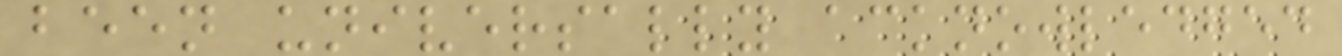been universally acknowledged
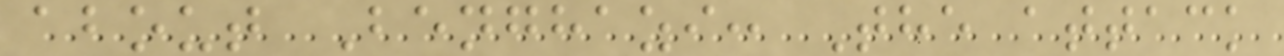about Benghazi: The attack
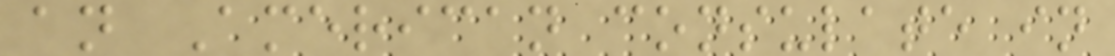an American consulate in
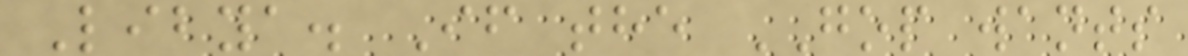Libya. If the GOP wants
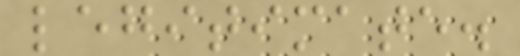legitimate.
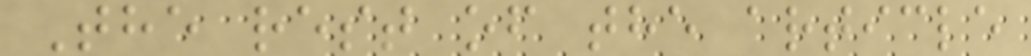The rest of the article
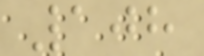108
